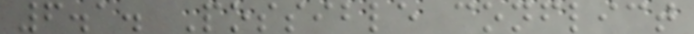6.1. Possible conflict
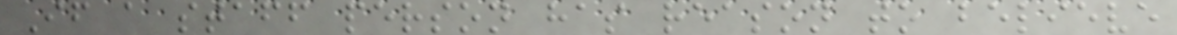If a staff person has reason to believe
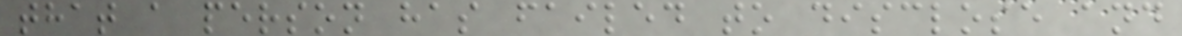that a person has failed to disclose and
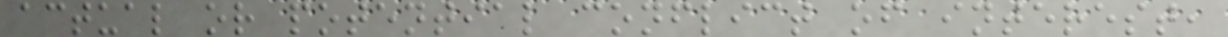actual or potential conflict of interest,
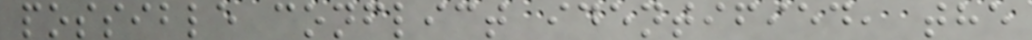possible conflict identified, the
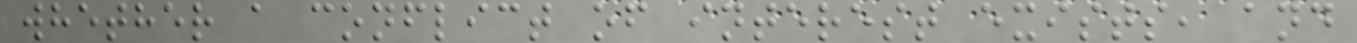whether a conflict of interest exists, and
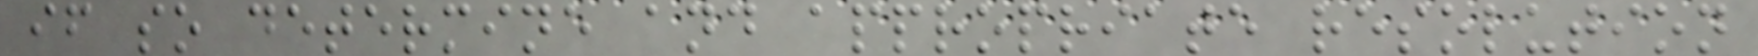if so determine and appropriate resolution
